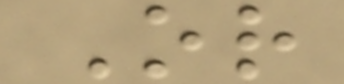Or
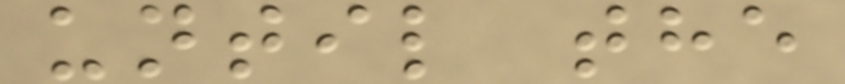until the
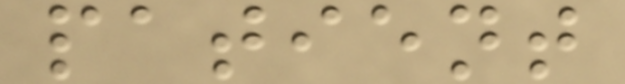patient
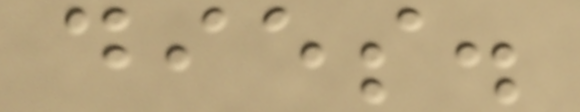dies.
